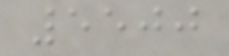5500
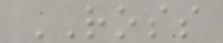ROSS
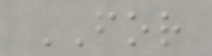FOR
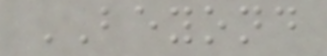BEYOND
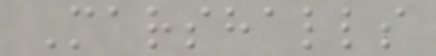Marshalls
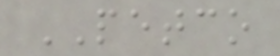PETCO
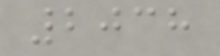2038
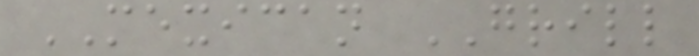MEXICAN GRILL
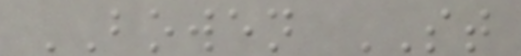BOWEN ST
